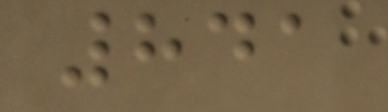841
